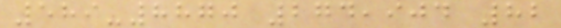589-8870 274,904 82
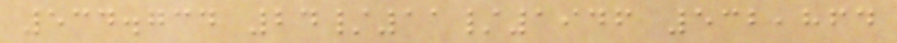534.734 24/11/1946 532,864
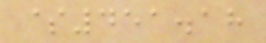$451.18
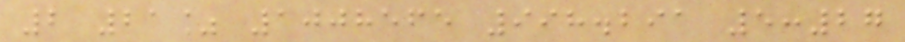2 21% 1008565 998.291 5:27
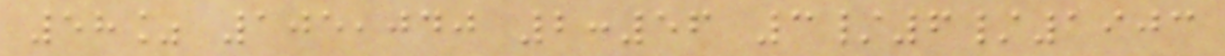58% 105,040 2:56 3/6/1903
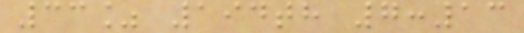33% 194th 7:13
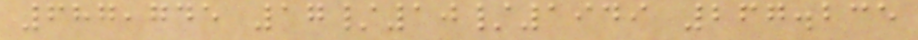687,745 17/10/1949 267.235
